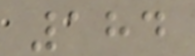184
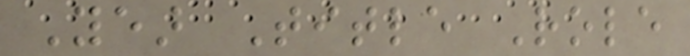Year Title Role
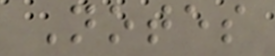Notes
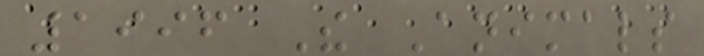1996 The Animals
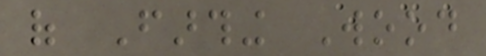of Farthing Wood
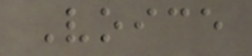Voice
